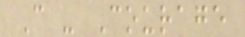C - Courage
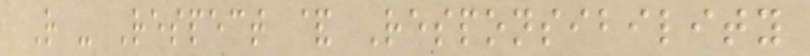R - Respect & Responsibility
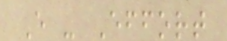E - Effort
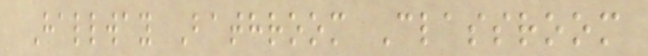Hallway Bathroom Classroom
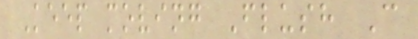Keep moving Flush C
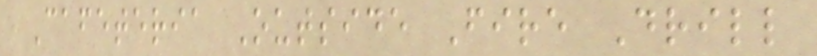Cafeteria Outside Fire Drill
